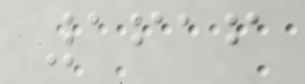1616
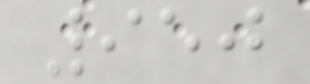950
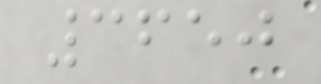3650
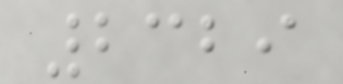2329
